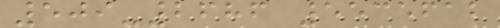509-2686 5535612
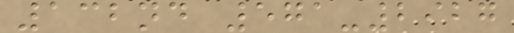132nd 571-2927
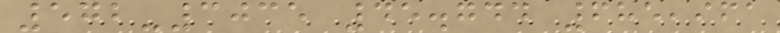572-3035 45.744 685,961
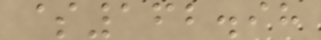$162.98
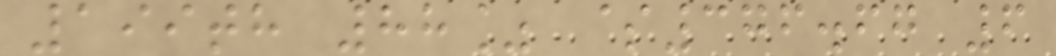199th 88% $376.67 6
